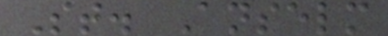St. Anselm
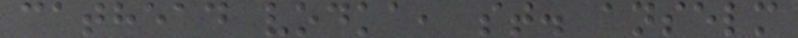cathead vodka, st. anselm
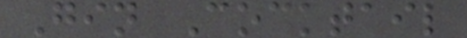Gin Cocktail
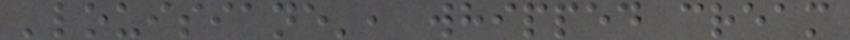'louisiane', whipped cream
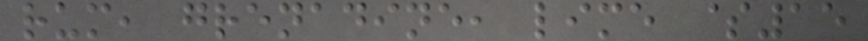rum, grenadine, lime $15
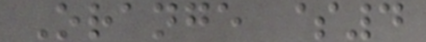Orange $4
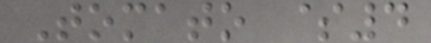Tomato $4
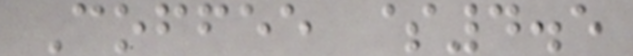Coffee $4.5
